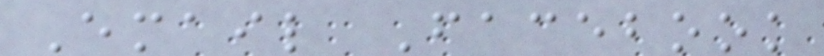Email Facebook
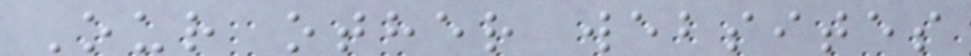Our other websites
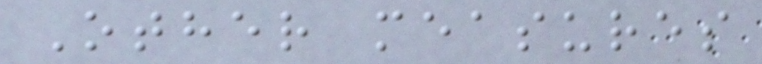Other measures
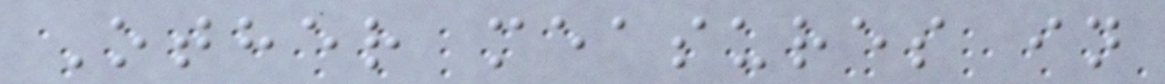Other measures in
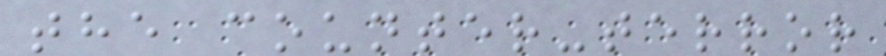the counter-terror
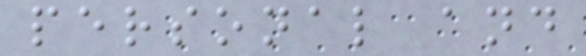personal and
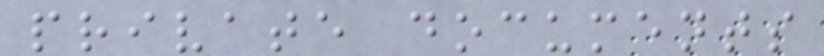private documents
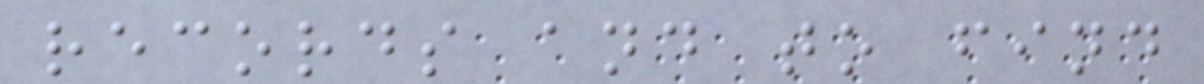records and to find
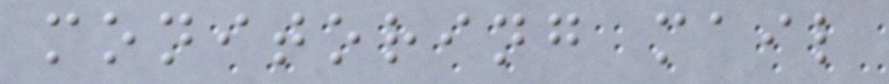monitoring mail
